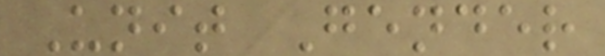Unit Gender
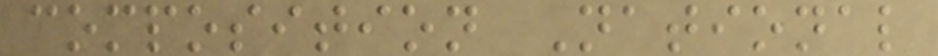composition National
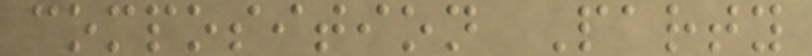composition Party
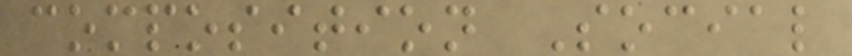composition Social
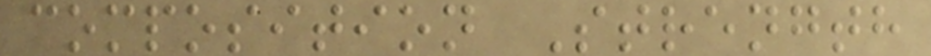composition Strength
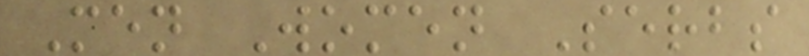Men Women Serbs
